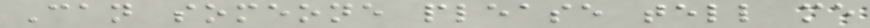Can someone please tell me
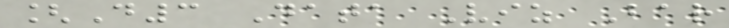[D3 Data Viz Bar
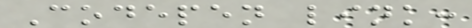Codepen link:
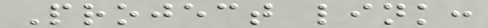Project link:
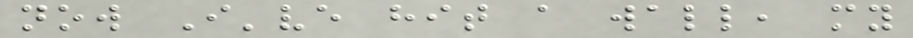now I've hit a wall, my
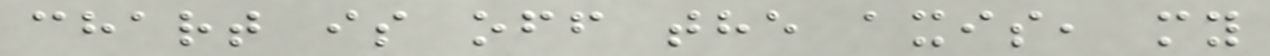chart is off the axis, my
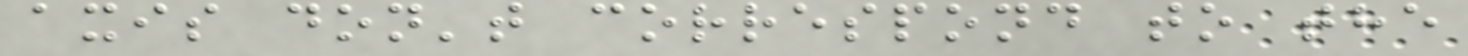axis don't correspond to the
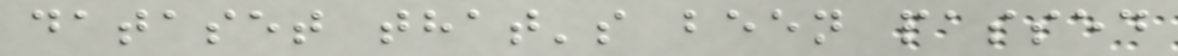dataset that's been passed
